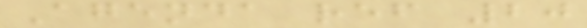Agenda ref 20
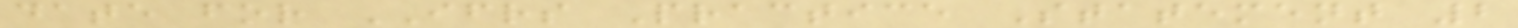date for IFRS Practice Statement 2
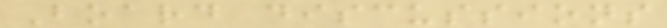Board discussions
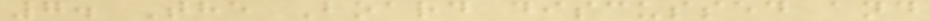7. The Board discussed and
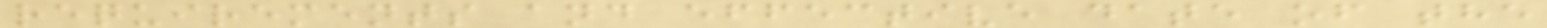requirements and effective date of the
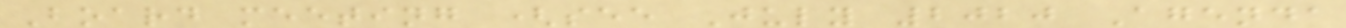Board meeting (see July 2020 Agenda
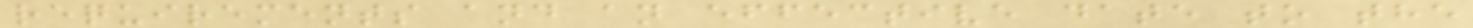requirements and an effective date to the
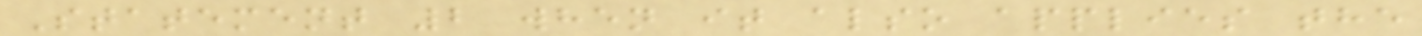Statement 2 when it also applies the
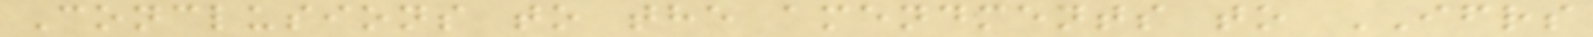Conclusions to the amendments to IFRS
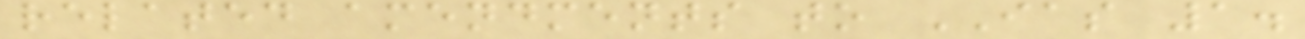related amendments to IAS 1.
